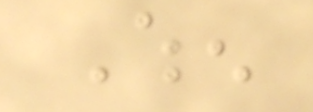When
